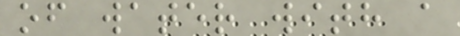of water with a
